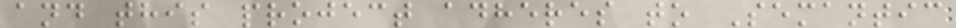and this project adheres to Semantic
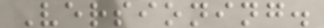Versioning.
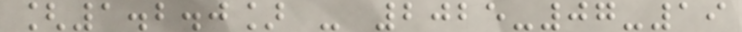[1.2.0] - 2025-07-19
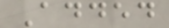Added
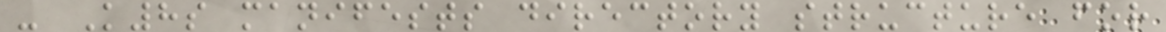- K8s manifests directory structure for
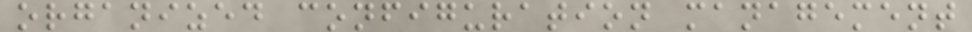organized configuration management
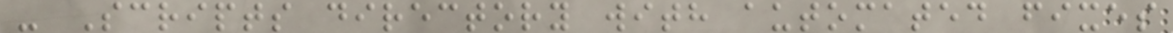- Scripts directory with automated fixes
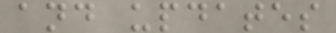and updates
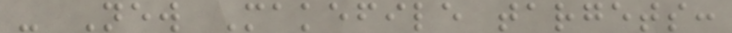- New Makefile targets:
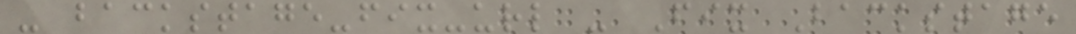- backstage-fix-url - Fix Backstage
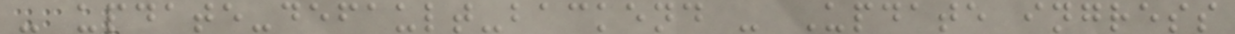- update-default-backend - Update ingress
